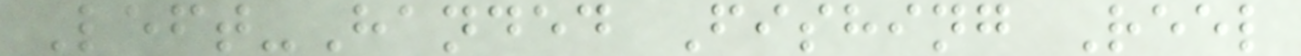Left-Handed Fishing Reel
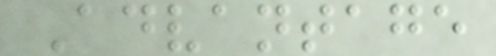Advantage
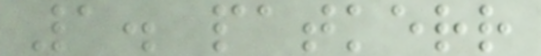1. patkerr
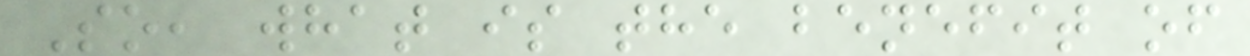So, what is the benefit of
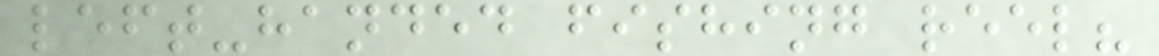left-handed fishing reel?
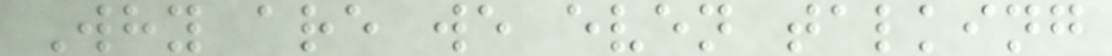Why are we even talking
